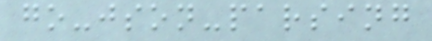go-json-parsing
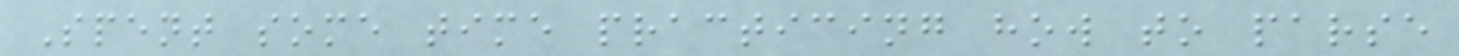Spent some time practicing how to parse
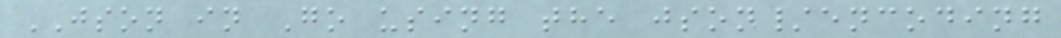JSON in Go using the json/encoding
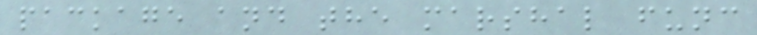package and the marshal func
